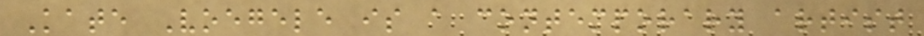Kate Voegele is a contemporary artist
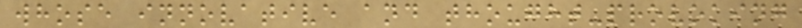whose innovative and thought-provoking
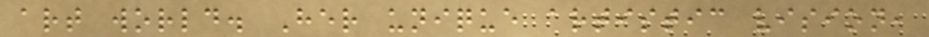art world. Her unique artistic vision,
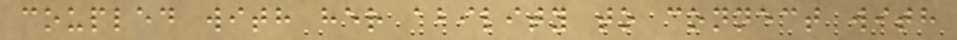coupled with her ability to connect with
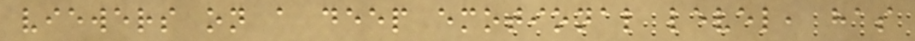viewers on a deep emotional level, has
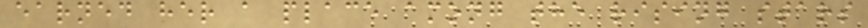earned her a place among the rising stars
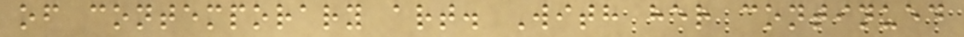of contemporary art. With her continued
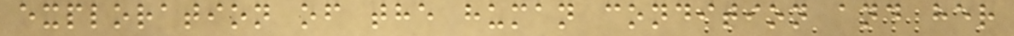exploration of the human condition and her
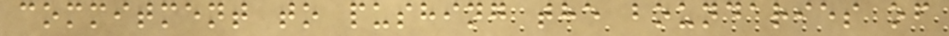commitment to pushing the boundaries of
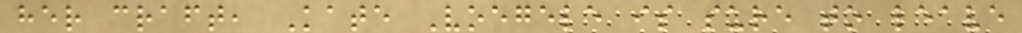her craft, Kate Voegele is sure to leave
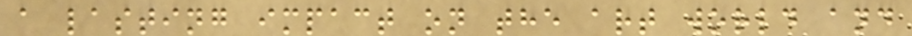a lasting impact on the art world and
